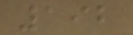192
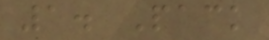1. Pack
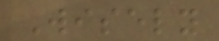Wisely
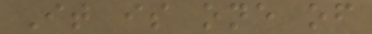It is one of
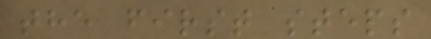the first steps
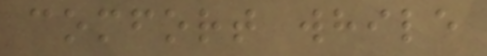comfort while
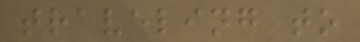traveling to
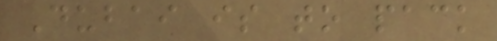Dubai is to pack
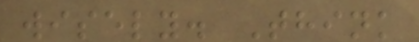wisely. Think
